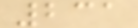231
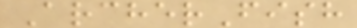ArcherFish
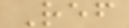Ref
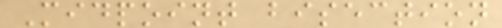Midpoint bisection
